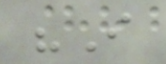"I
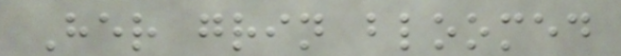Her grin bloomed
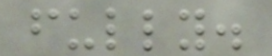fully.
